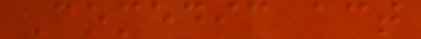Comedic act
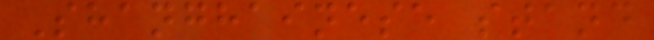Shanghainese stand
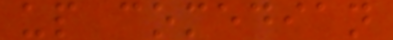up comedian
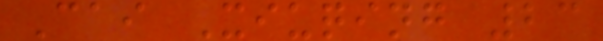Cai Xiuqing 23
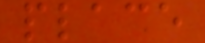place
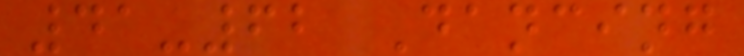41-62 Dancing
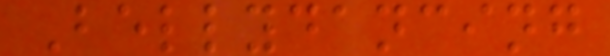Bellydancing
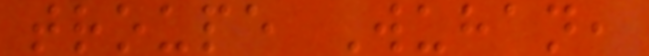troupe Wuhan,
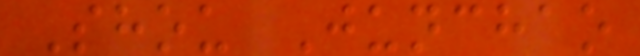Shou Junchao
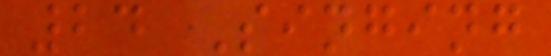24 Singing
